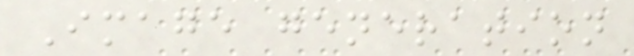Image generation
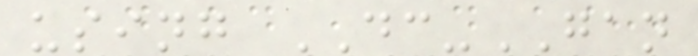using DC-GAN
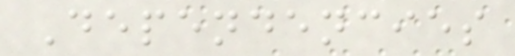Dependencies
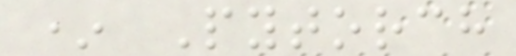* Pytorch
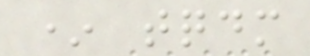* tqdm
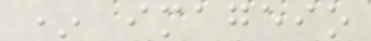* imageio
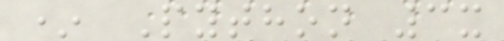* Python 3x
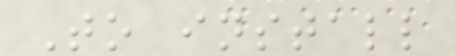To install
